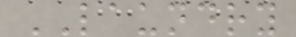LAUNDRY
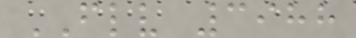FLV 3988
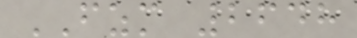FZM 2648
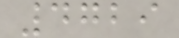4729
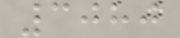3080
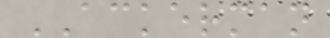ACKERMAN
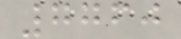7760
